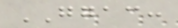GGAC:
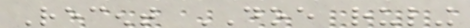Recent DOE ruling
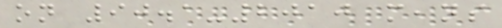on 90.1-2010 means
